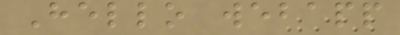Hello webapp
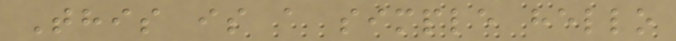This is a simple hello
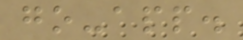go-app.
